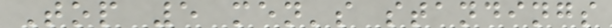Top 5 men's standings
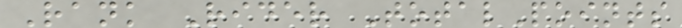Rank Rider TotalPoints
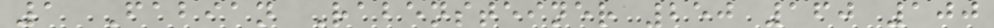1 Fabian Rabensteiner 250 160 100
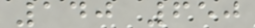140 650
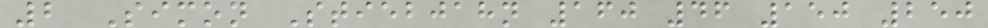2 Simon Stiebjahn 160 46 150 250
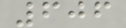606
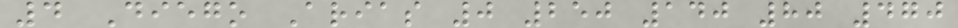4 Diego Arias 0 250 140 80 470
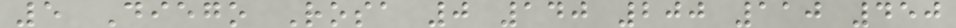5 Diego Rosa 0 140 200 110 450
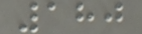180
